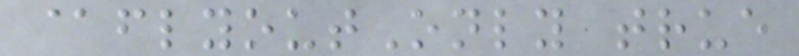@flyoutOnly true
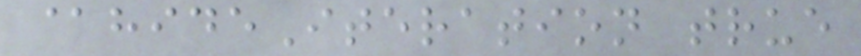@hideIteration true
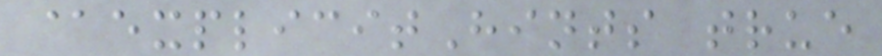@explicitHints true
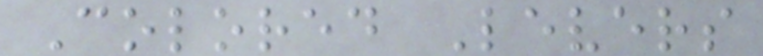Colored Levers
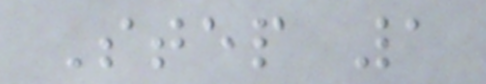Step 1
